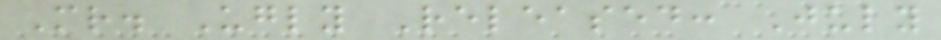Mr. Ugly Released: July
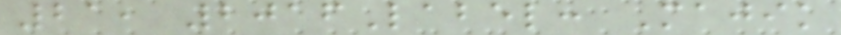21, 2016Label: Majik
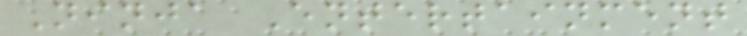Ninja Entertainment
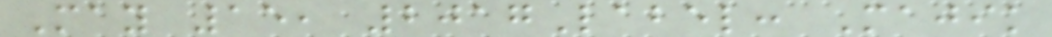May 15, 2017Label: Majik
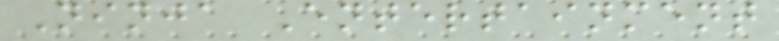Ninja Entertainment
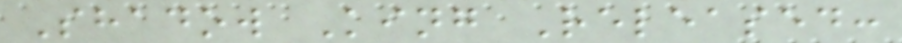Shadow King Released:
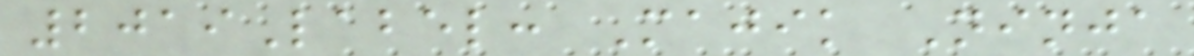2019Label: Majik Ninja
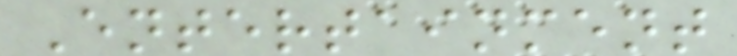Entertainment
